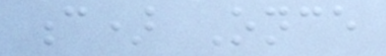c) Once
